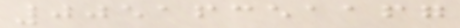00516351167
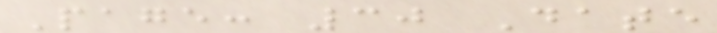Page: 30 Date
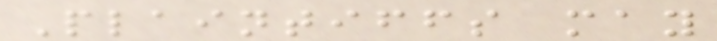Plaintiffs may
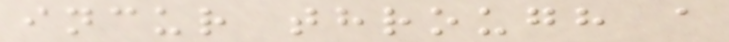incur through a
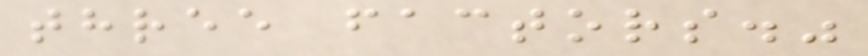three factors."
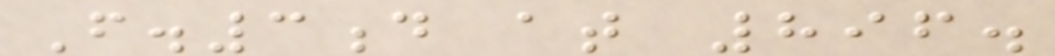F.3d at 896.
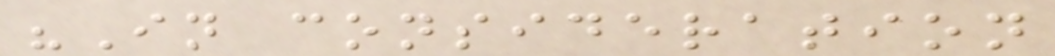"In consideration
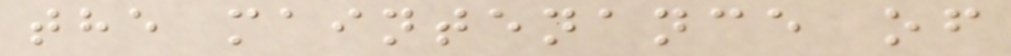the maintenance of
